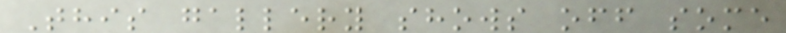This gallery shows off some
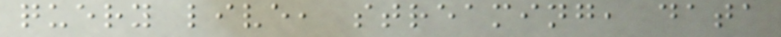query live, streaming, data
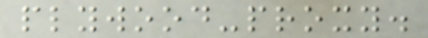plywood-proxy.
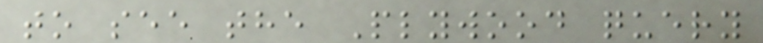to see the Plywood query
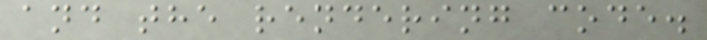and the rendering code.
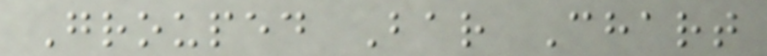Grouped Bar Chart
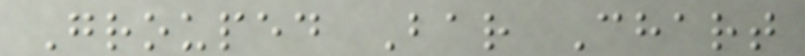Grouped Bar Chart
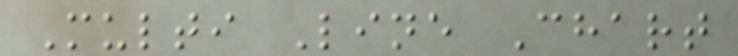Multi Line Chart
